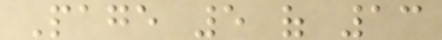Page 5 of 13
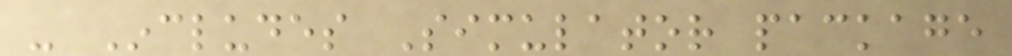- Includes Simulator package
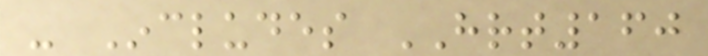- Includes HRT160
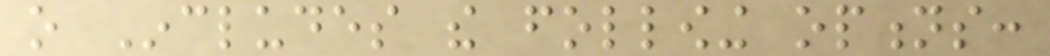o Includes the following options:
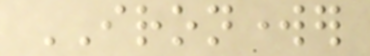IRONWORKER
